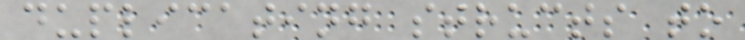duplicating structs to
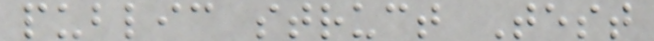public struct Test
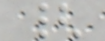{
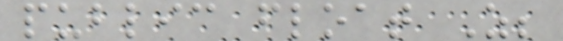public float Z;
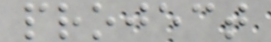project
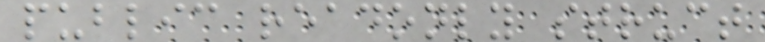public readonly struct
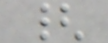{
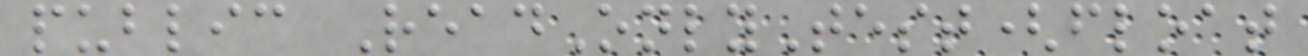public ReadOnlyTest(float
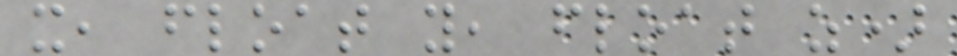x, float y, float z)
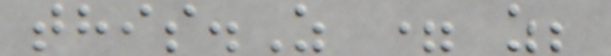this.Z = z;
